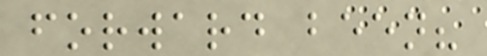forward been?
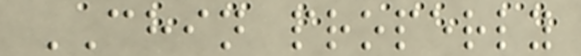CHIN properly
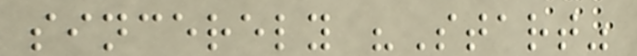sincerely "Start"
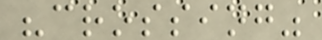"crossing"
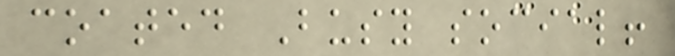coated Busy social!
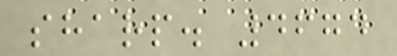sharp. 4674
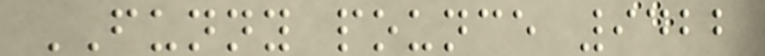FUNNY pounce 9422
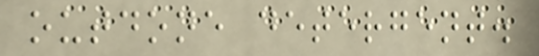outdone detergent.
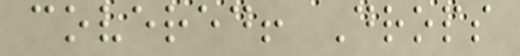covered! Drops
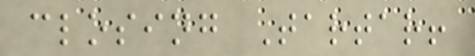closing Tartar!
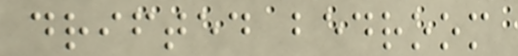drifted bedroom
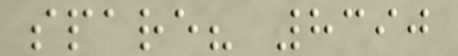spare? 8390
